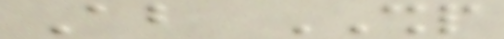About SHP
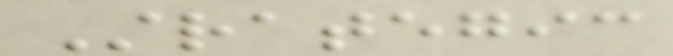Strategic
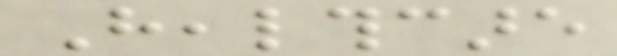Healthcare
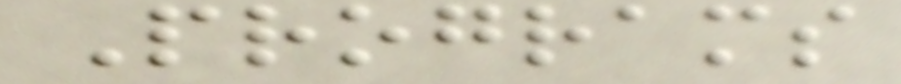Programs
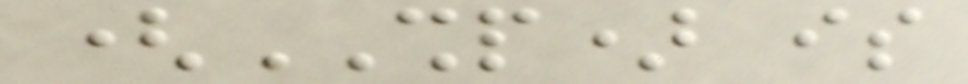(SHP) is
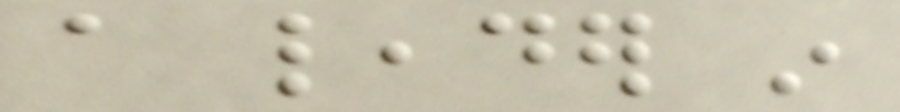a leader in
